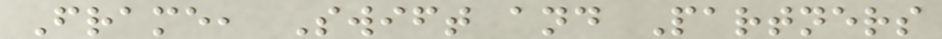Frame, Swift and Partners
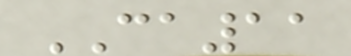CA11
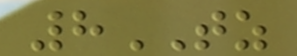8TZ
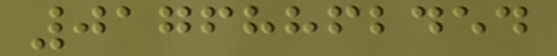01768862454
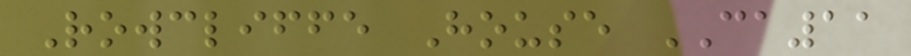Rowcliffe House CA11
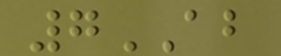7AB
